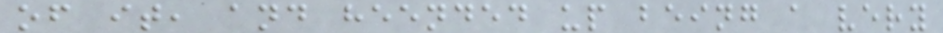of it, and heended up being a very
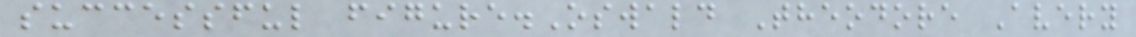successful figure.Oswald Theodore Avery
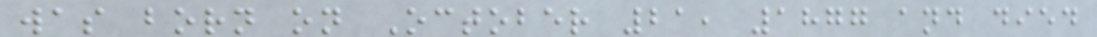was born on October 21, 1877 and died
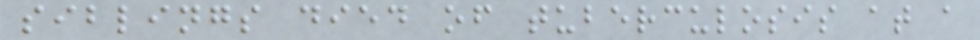siblings died of tuberculosis at a
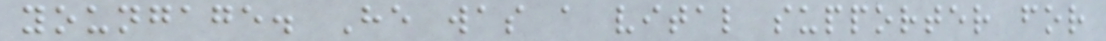youngage. He was a vital supporter for
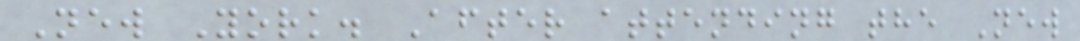New York. After attending the New
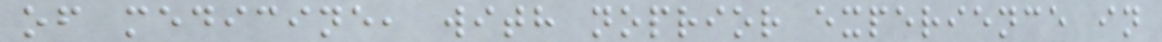of medicine, with noprior experience in
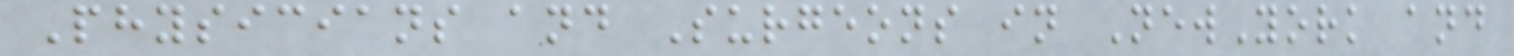Physicians and Surgeons in NewYork and
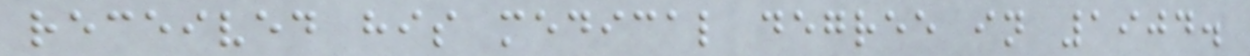received his medical degree in 1904.
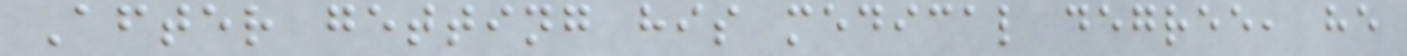After getting his medical degree, he
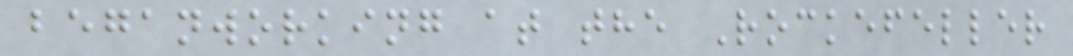beganworking at the Rockefeller
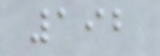192
